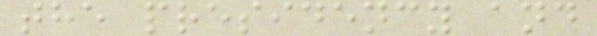the presidency and
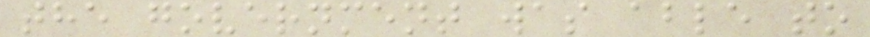the government was able to
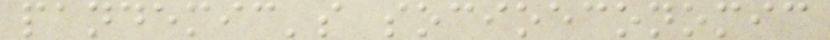pandemic's socioeconomic
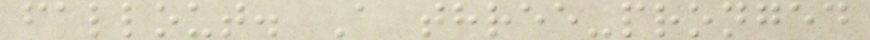fallout. A three-pronged
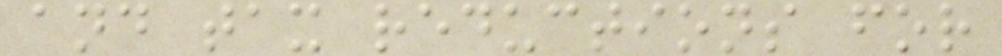and tax reductions for
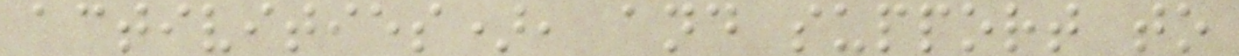activities), and support to
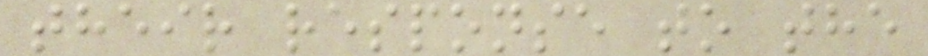their response to the
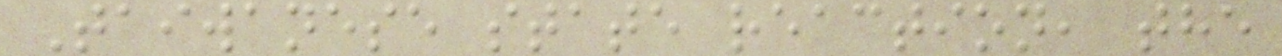Taiwanese state reaction, the
